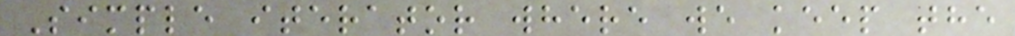Simple iterator where we keep the
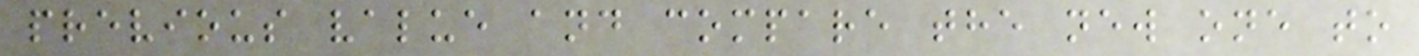previous value and compare the new one to
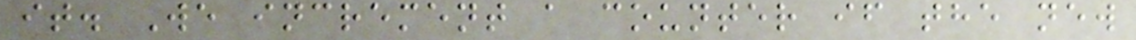it. We increment a counter if the new
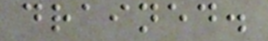drained.
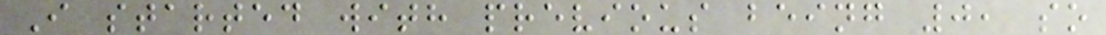I started with previous being 0, so
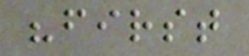"first
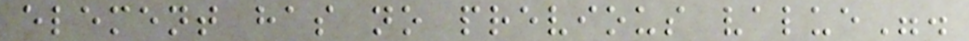element has no previous value".
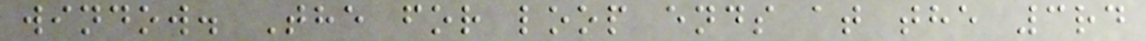window. The for loop ends at the 3rd
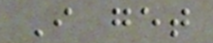I get
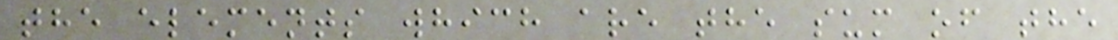the elements which are the sum of the
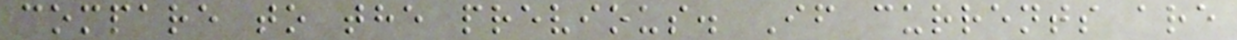compare to the previous. If currents are
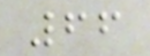66
